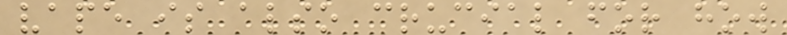vape is also crucial for how
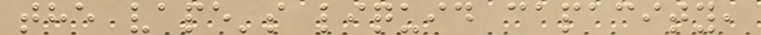the vape's liquid capacity,
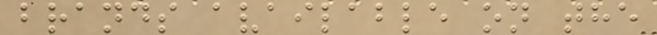brands available on the
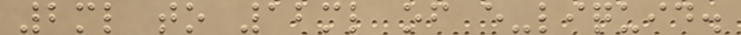2ml to 12ml of e-liquid.
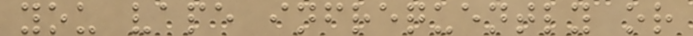you vape infrequently or
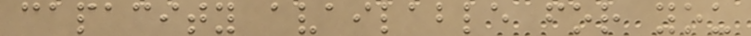capacity available for you
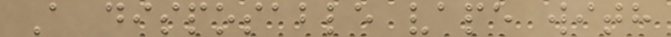A disposable vape with
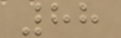88
